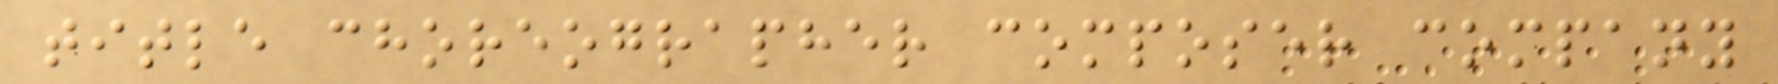title choreographer composer company
